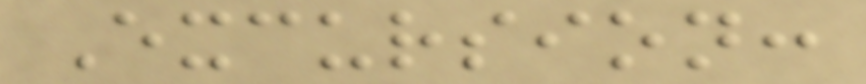Excursion:
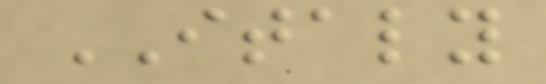ITALY
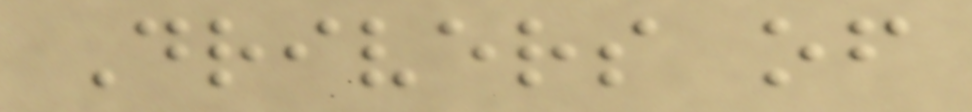Drivers of
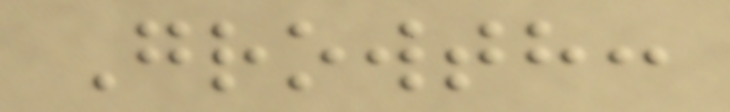Growth:
